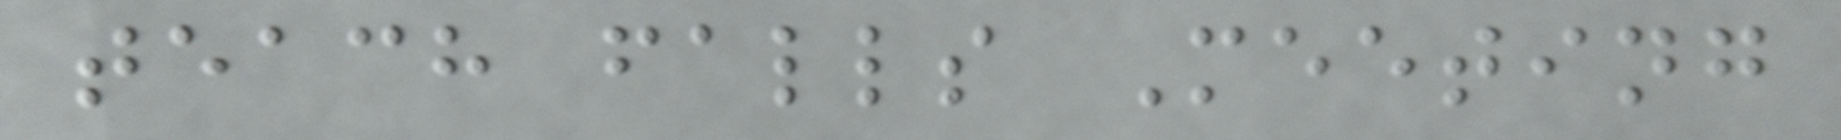teach falls Meeting
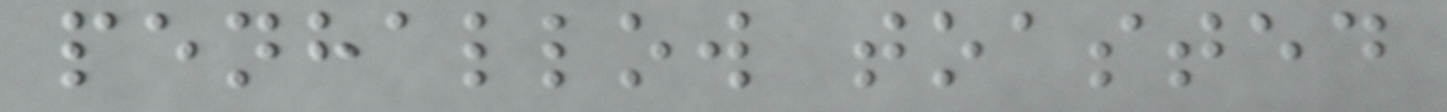penhallow toasted
